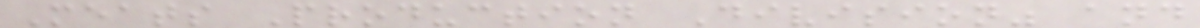Meats Production Division" and
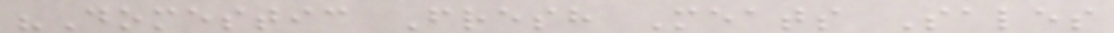"Domestic Fresh Meats Sales
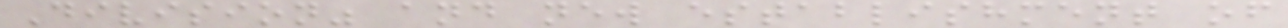Division" and new establishment of
